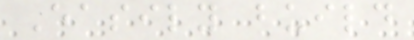Easily build
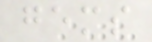gems
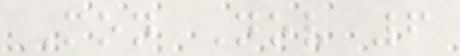Mon Nov 6
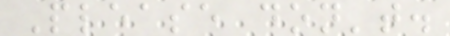Please don't.
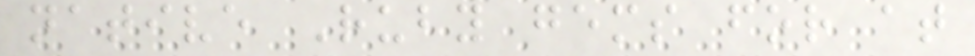native Ruby gems for at
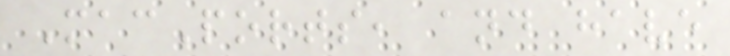MacPorts, and have
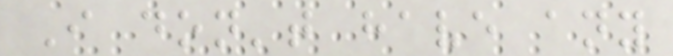I don't have any
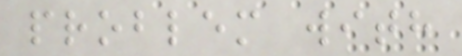problem with
